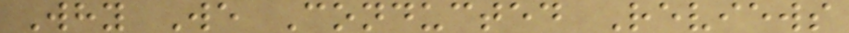Why We Conducted Reviews
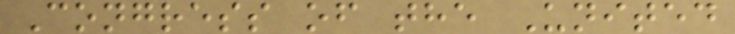Congress of the United
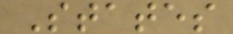States
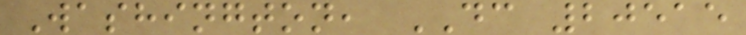Washington, DC 20515
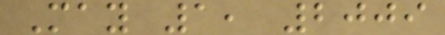May 1, 2009
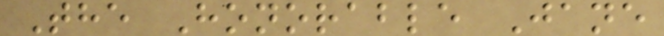The Honorable Jane
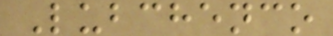Lubchenco
